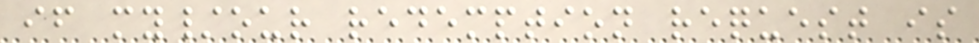if my/our redemption request is
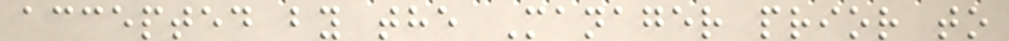accepted by the Manager prior to
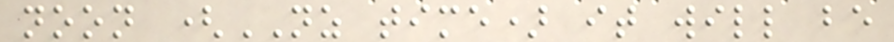noon (NZ time) it will be
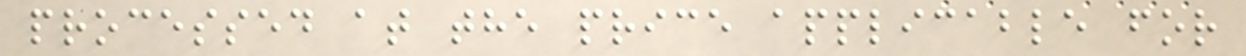processed at the price applicable for
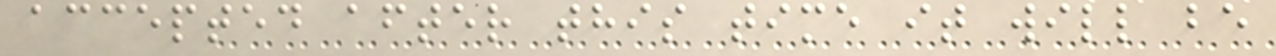accepted after this time it will be
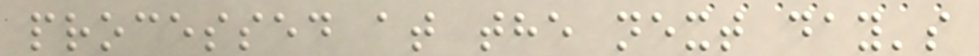processed at the next day's
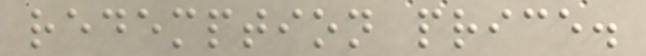redemption price.
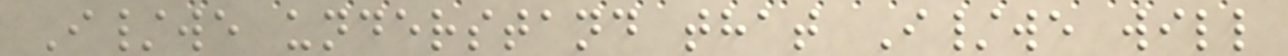I/we understand that I/we will
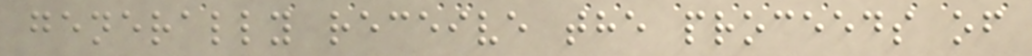generally receive the proceeds of
